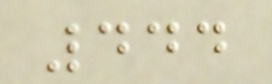444
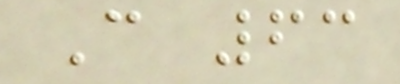C 63
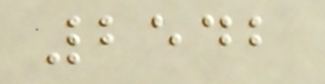2542
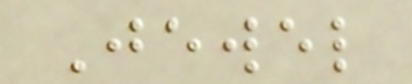Jewel
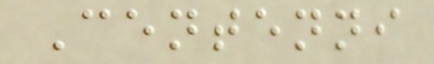Centenni
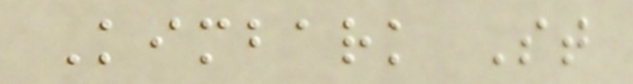Kimbark St
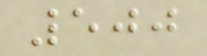500
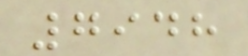7948
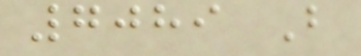7089 B
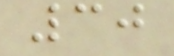30
